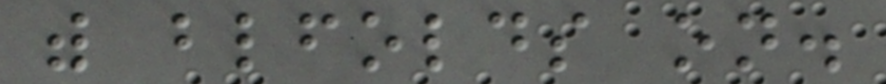with blindfolds on.
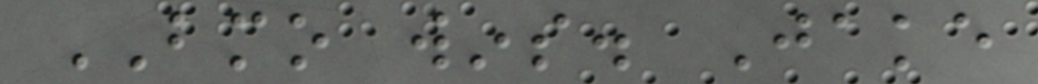BMO wins. Jake
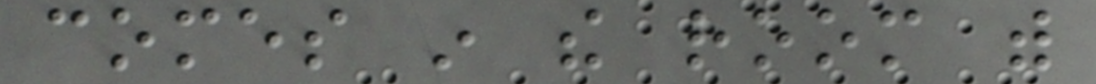comes in the room with
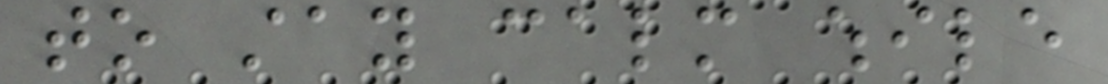to stay calm while
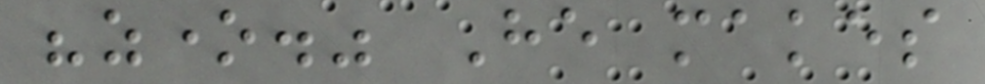"zone." He makes
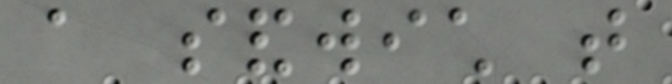a sandwich that
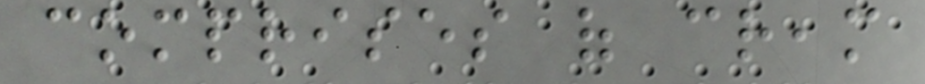comprises of cream
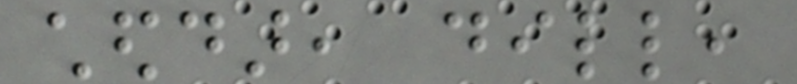cheddar, dill,
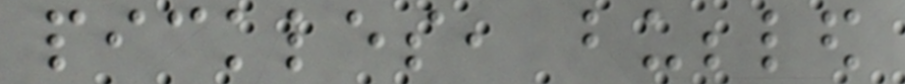pickles, bubbled
